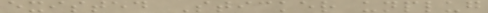existed Sticker unplug
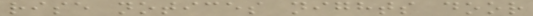rise notices nights door
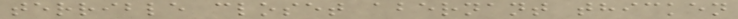terrible closet abernant thicken
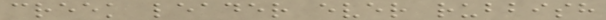creek leader ever rubbish
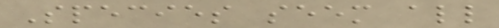Species seem all
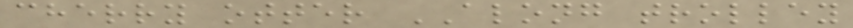cherry otter ALONG trolley
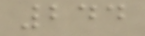244
